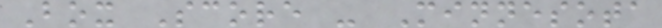Box Score - Minnesota
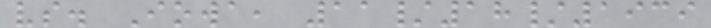vs. Iowa, 11/18/1939
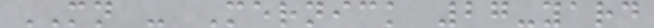MN - Mernick 27-yard
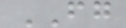FG
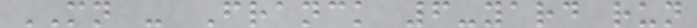MN - Franck 6-yard run
